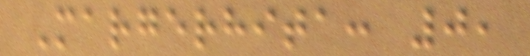Margerhita: 0,
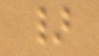}
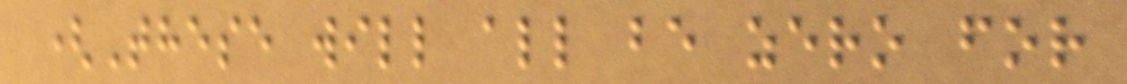(These will all be zero for
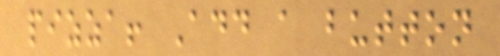pizza! Add a button
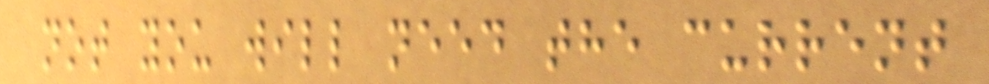not you will need the current
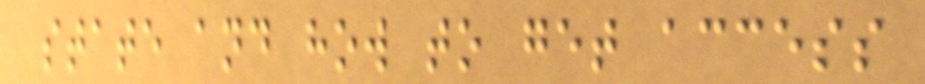state and how to get access
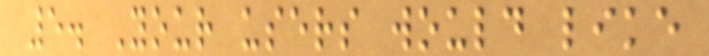5. Your users would like
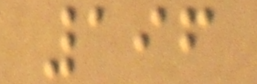196
